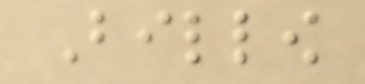Billow
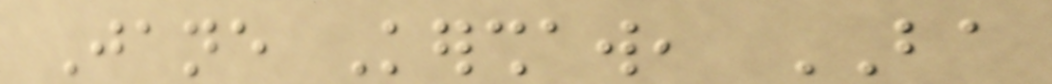Jane Kershaw, BA
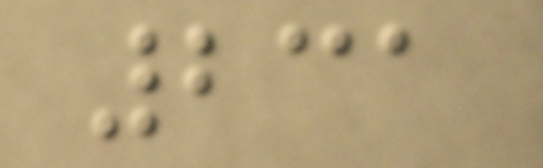231
